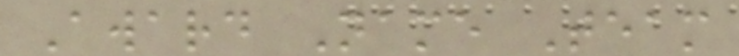Award Name Team
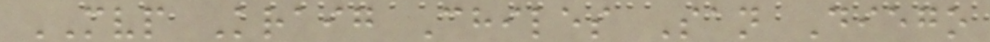MVP Kraig Chiles San Diego
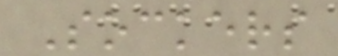Sockers
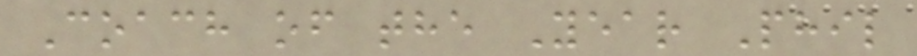Coach of the Year Phil
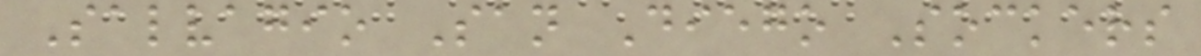Salvagio San Diego Sockers
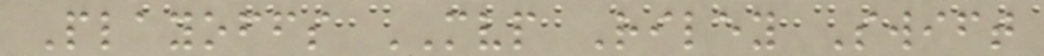Playoffs MVP Riley Swift
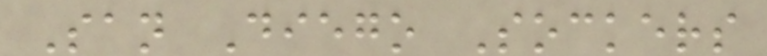San Diego Sockers
